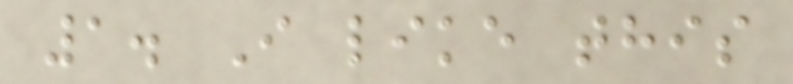1. I like this
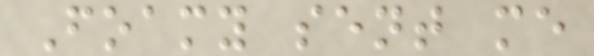Foamy sent me
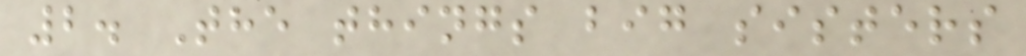2. The things big sisters
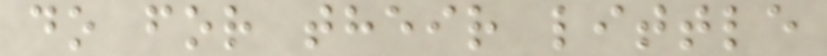do for their little
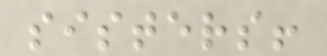sisters!
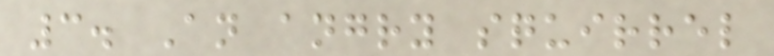3. An angry squirrel
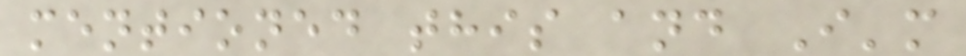mentioned this and I'm
